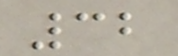32
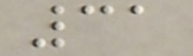31
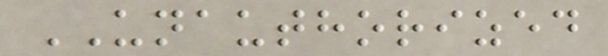UNAUTHORIZED
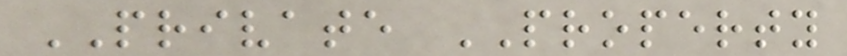PRIVATE PROPERTY
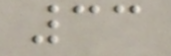33
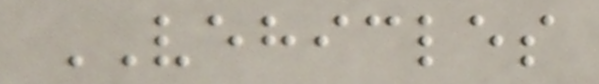VEHICLES
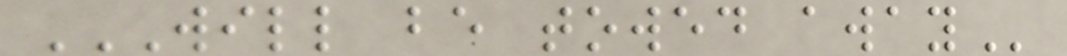WILL BE TOWED AWAY
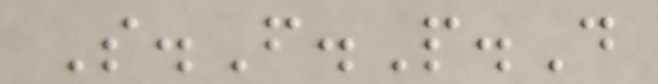S.F.P.D
